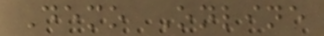Demo Online
